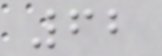62
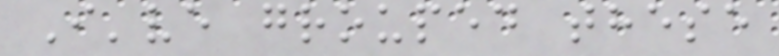I've grouped these
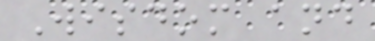Wisdom and
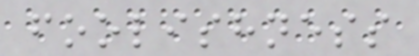foolishness
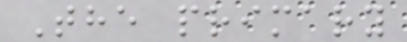The primary
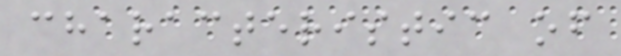characteristic of
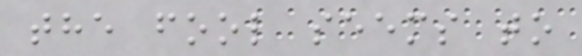the fool seems to
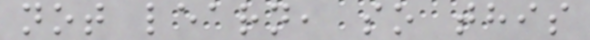not learn, so this
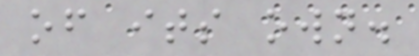of its own.
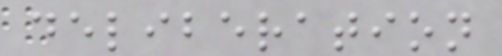deliberation
